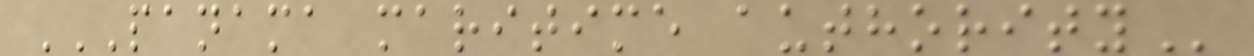PANAMA MARITIME AUTHORITY
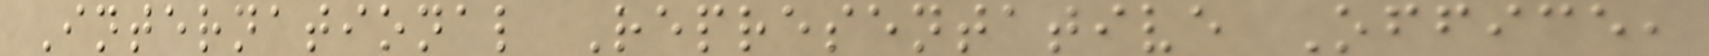International Representative Office,
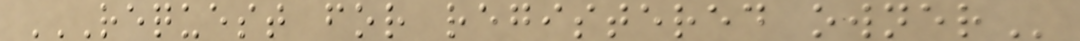REQUEST FOR REGISTERED OWNER
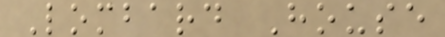Lombard House
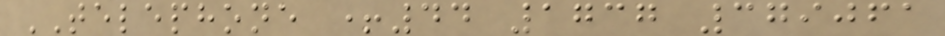TELEPHONE +44 1737 379061
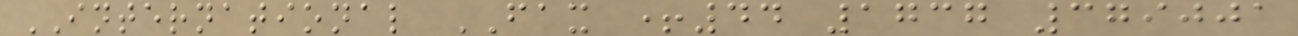INTERNATIONAL FAX +44 1737 379001
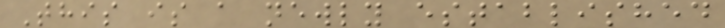This is a newly established
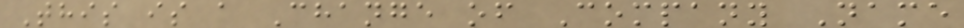This is a Change of Company Name
